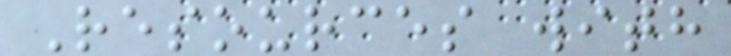Resources with
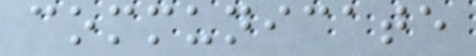communicate
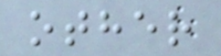other
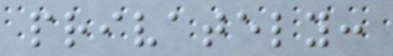privately:
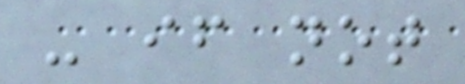- if not
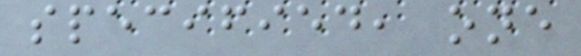specified, one
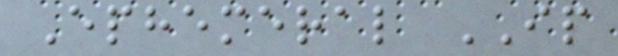Ephemeral IP
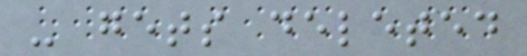- gets deleted
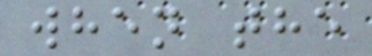when the
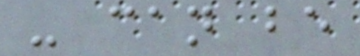- can be
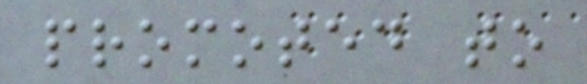promoted to
